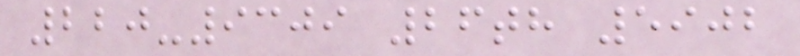220-9309 26th 5902
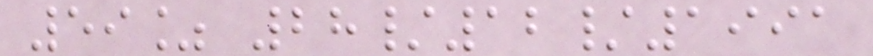59% 28/12/1991
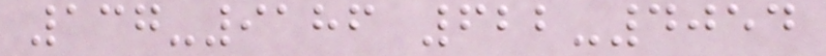137-9186 622-4054
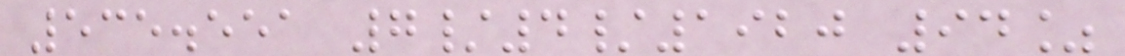535.551 7/4/1920 94%
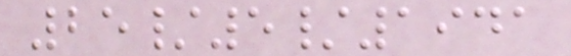25/5/1941
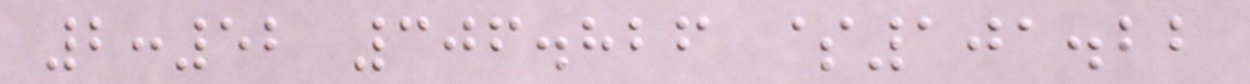2:52 306.826 $101.22
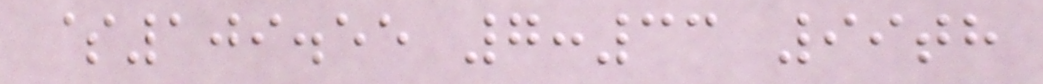$109.55 7:33 99th
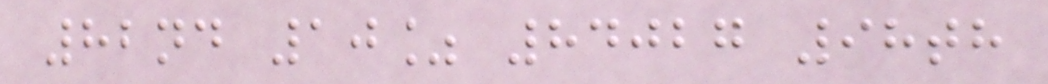82nd 10% 84027 98th
